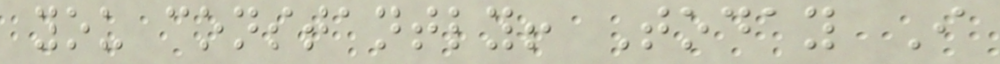you constantly! Today I
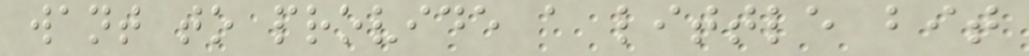want to provide a little bit
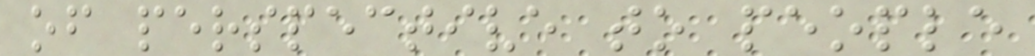of perspective to people
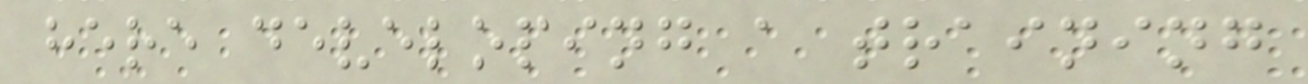here developing a training
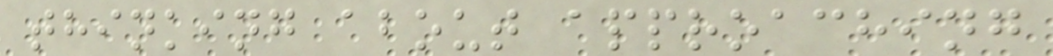thinking about approaching
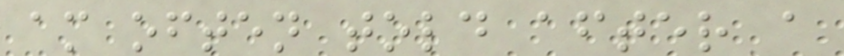am often told after a
